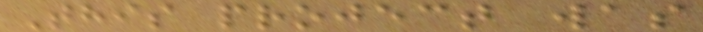This project was
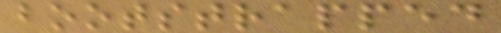bootstrapped
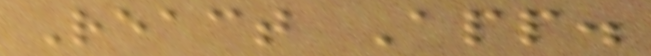React App.
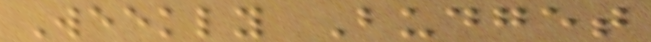Weekly Budget
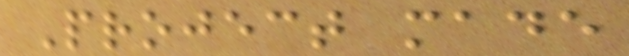Project made
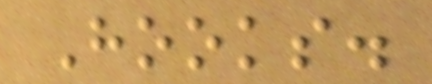Hooks.
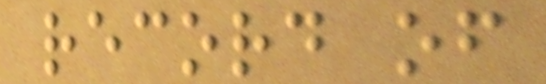record of
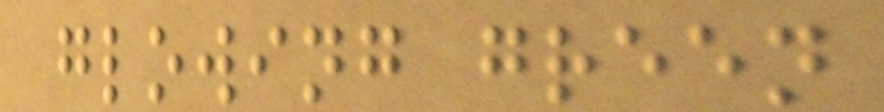glowing green
